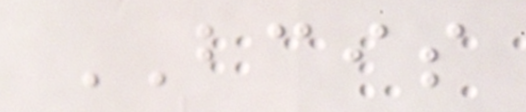BCIS
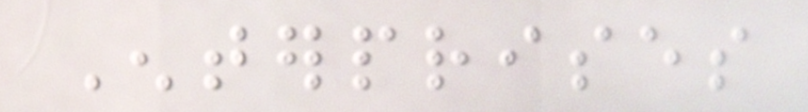Enterprises
